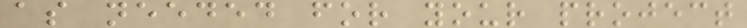as needed for your project
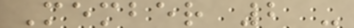Member 2 -
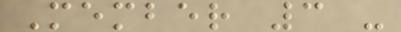Member 3 -
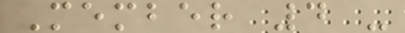Member 4 -
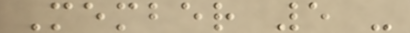Member 5 -
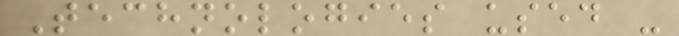Technologies used -
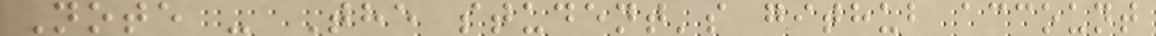Note - The student's github account
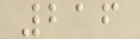216
